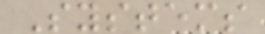Systems
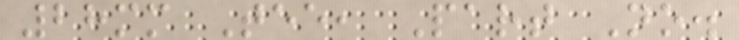28mm Tee, Part No.
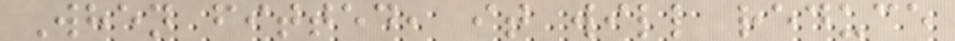When fitted, it will reduce
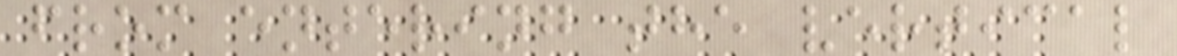from entering the vertical
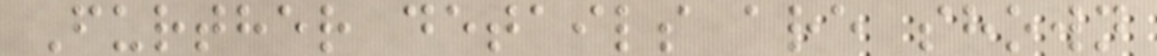Further details are shown
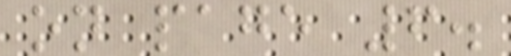on page 6.
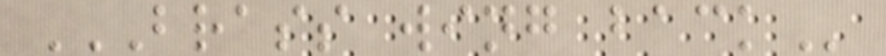BRASS WING BACK
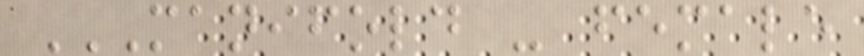MANIFOLD - FEMALE
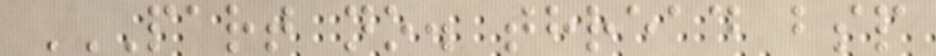PART NO. THREAD BSP
